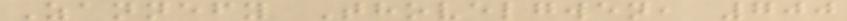Zannefy Thovelgwen, 700
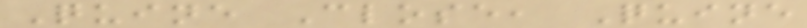Quine Close, Quine
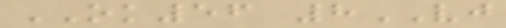OK56 8VJ
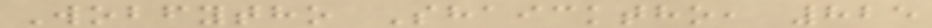Wobfytho Shaicktho, 825
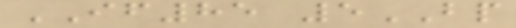IF85 5BP
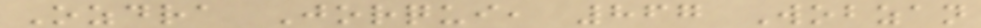Ozdra Jorqui, 867 Wobzan
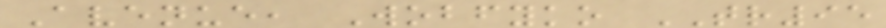Avenue, Wobfyko TR95
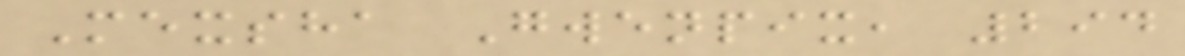Mexsha Gwenpix, 294
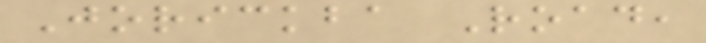Jorickba Road,
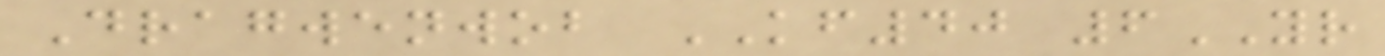Dragwenwob KF40 6YR
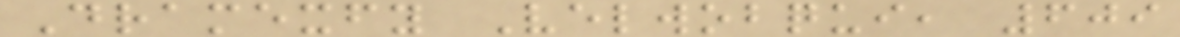Dramexfy Velwobqui, 609
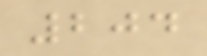204
